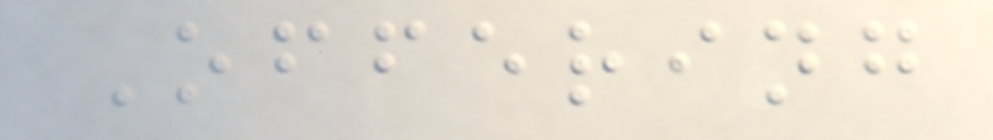Offering
